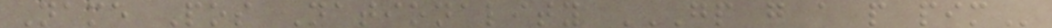Name Pos Nationality GP G A P PIM
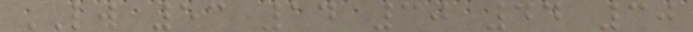LW 53 14 30 44 30
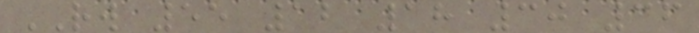RW 55 12 18 30 36
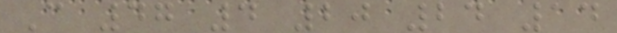C 47 4 20 24 14
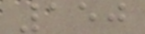150
